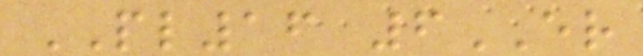PL16 6ER
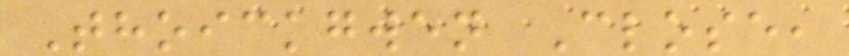Thoickgwen Close,
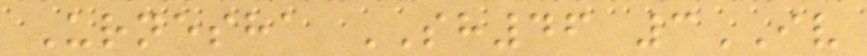Urnesha SH46 3IV
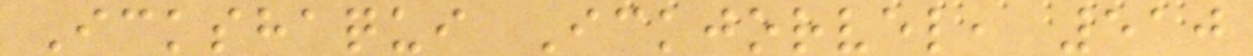Ickshaqui Ickjorvel, 510
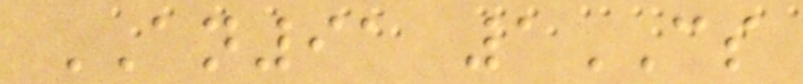AN91 1CS
